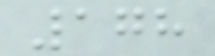178
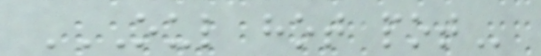OUL HOT POT
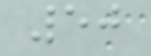50
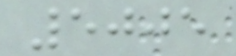5005
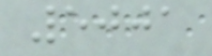5001
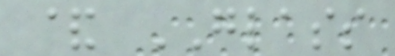& GLASS
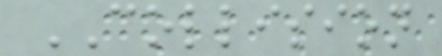COLLISION
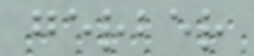gerber
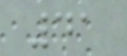41
